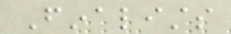Finalists
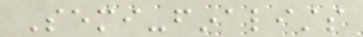Semi-finalists
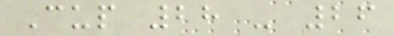Cup 28 - 26
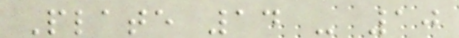Plate 14 - 10
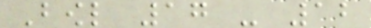Bowl 17 - 12
